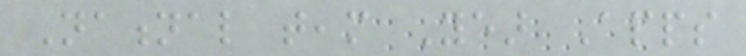National team Year Apps
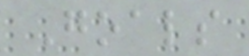Goals
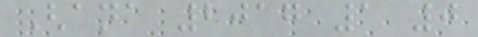Ghana 2017 1 0
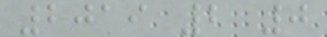2019 2 0
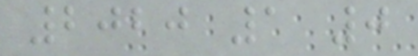2020 1 0
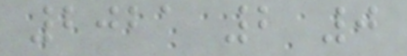2021 2 0
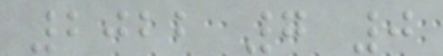2022 7 0
